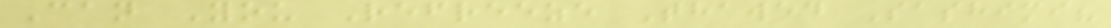Can You Refreeze Thawed Sashimi?
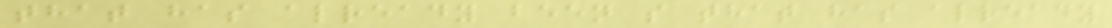that has already been s that has already
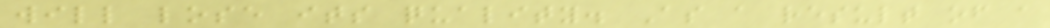will lose its quality. As a result of a
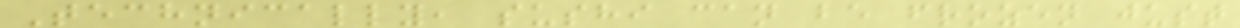Technically, sushi can be frozen just
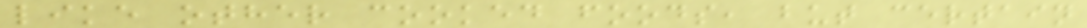like other cooked foods, but certain
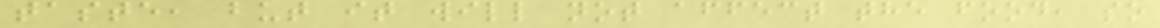taste, but it will not affect the food, so
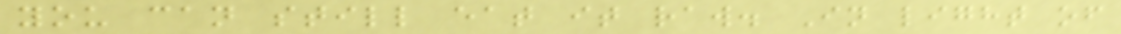you can still eat it raw. In light of
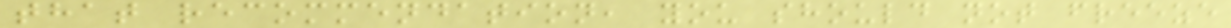that recommendation, you should not freeze
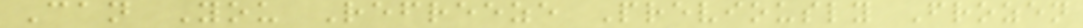Can You Refreeze Previously Frozen
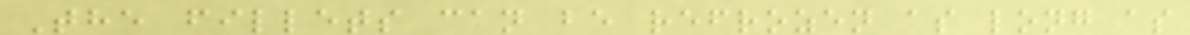The fillets can be refrozen as long as
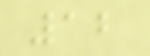12
